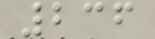236
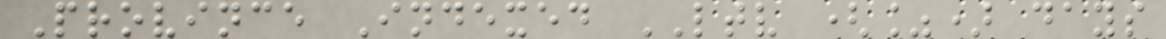Province Indexed LTV (%) days
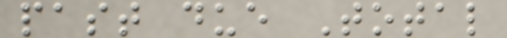past due Total
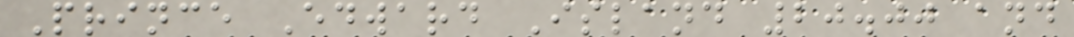Prince Edward Island 20.00 and
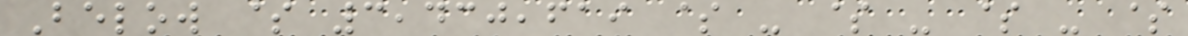Below $ 3,430,619 $ - $ - $ - $
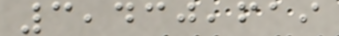3,430,619
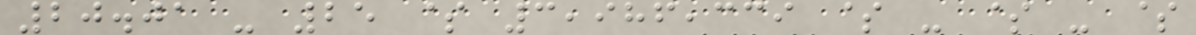20.01 - 25 $ 3,986,339 $ - $ - $
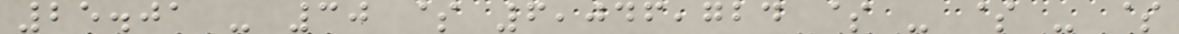25.01 - 30 $ 6,046,724 $ - $ - $
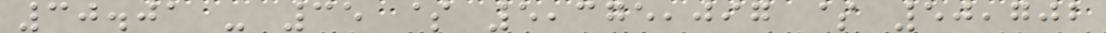30.01 - 35 $ 5,375,097 $ 50,702
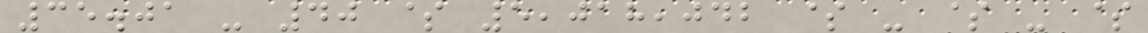35.01 - 40 $ 5,018,042 $ - $ - $
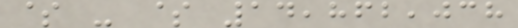$ - $ 14,862,038
